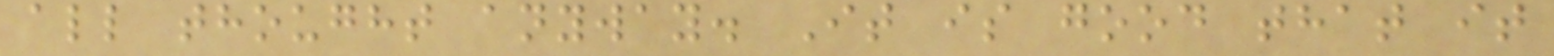all thought anyway. It is good that it
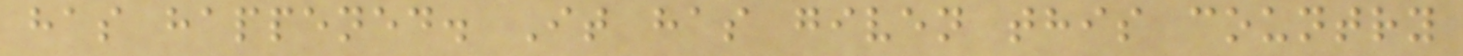has happened. It has given this country
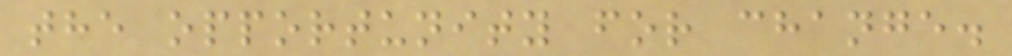the opportunity for change.
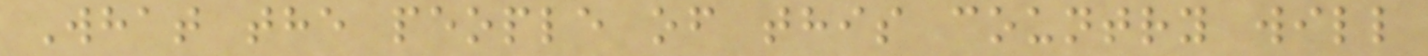What the people of this country will
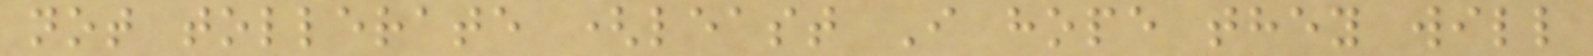not tollerate (least I hope they will
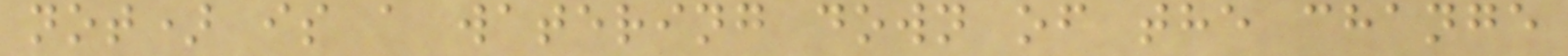not) is a watering down of the change
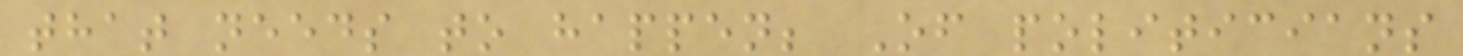that needs to happen; Of politicians
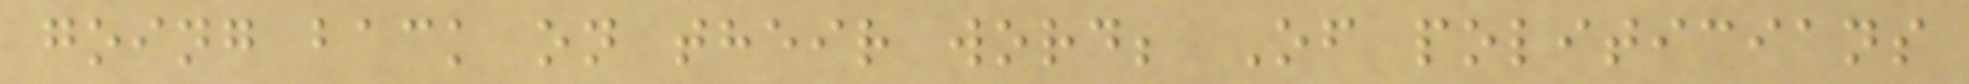going back on their word; Of politicians
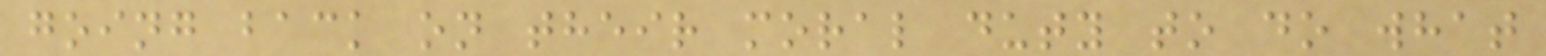going back on their moral duty to do what
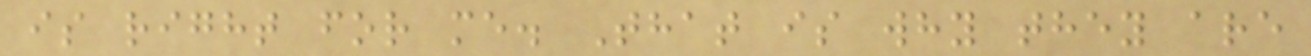is right for me. That is why they are
